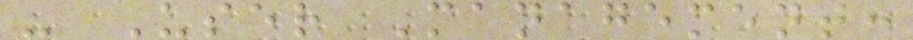- User Management:
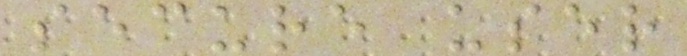secure user
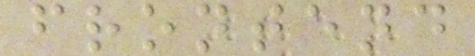frontend
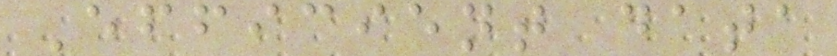Efficient data
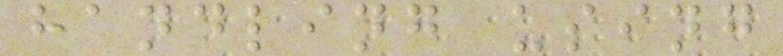handling using
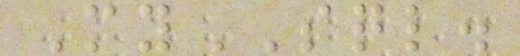MySQL.
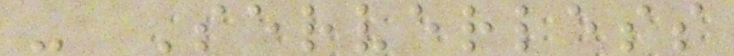- Serverless
